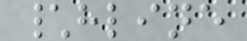\hline
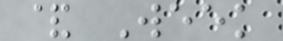& Week
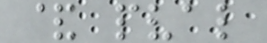& pval
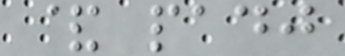& padj
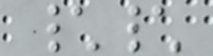\\
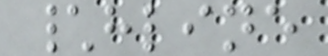\hline
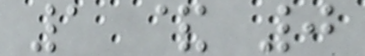1 & 0
